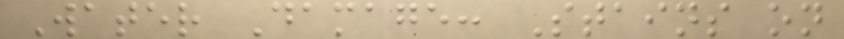Water Damage: Stains on
